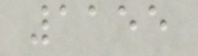1155
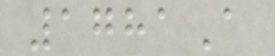1781A
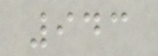943
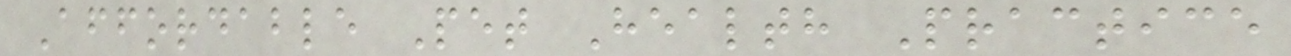Affordable Pet Health Practice
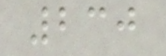230
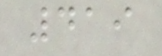419
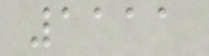1111
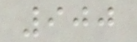900
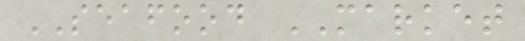SEAFOOD MARKET
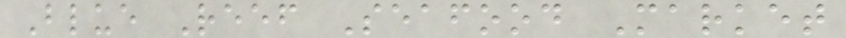Blue Reef Seafood Market
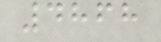4868
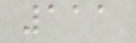111
